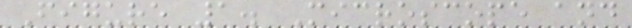Figure 1. Microscope and
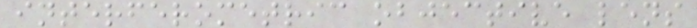interferometric objective lens
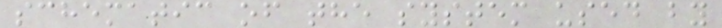schematic of the system used by
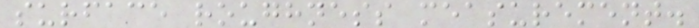surface roughness measurement.
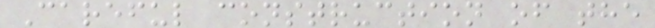Careful construction of the
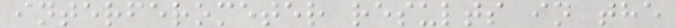interferometer results in the
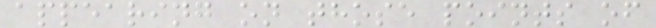appearing on those points of
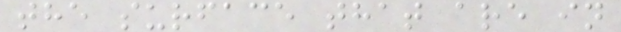the surface that are in
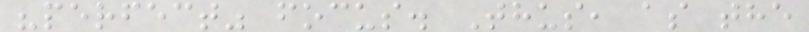"perfect" focus. Thus, as the
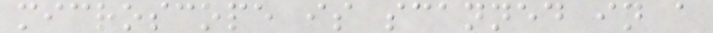microscope is scanned in a
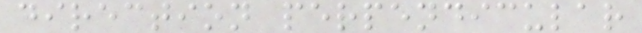direction perpendicular
